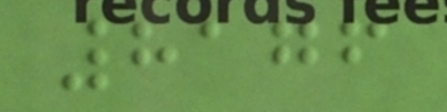8176
